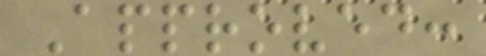Approved:
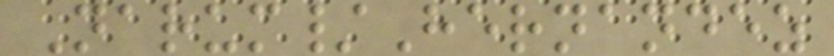Narum/Hernandez
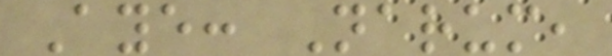Aye: Narum,
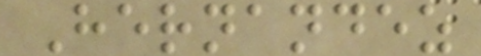Hernandez
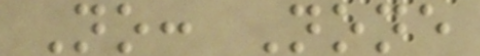No: None
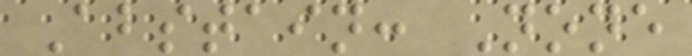Abstain: None
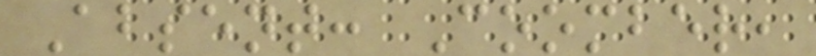Absent: Coomber,
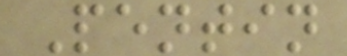Pentin
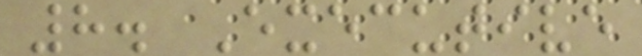8. Executive
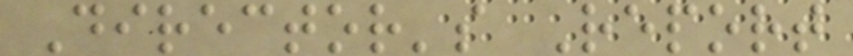Director's Report
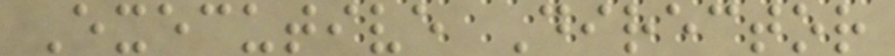Executive Director
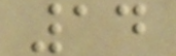14
